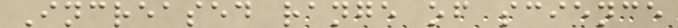Increased range of science
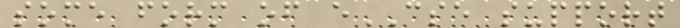some form of eCSE support
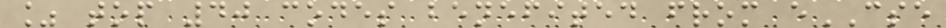% top 40 codes benefited from eCSE
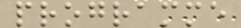programme
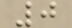0
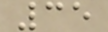35
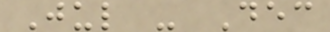Jul - Dec
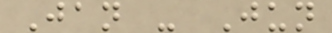Jan - Jun
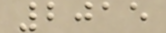2015
